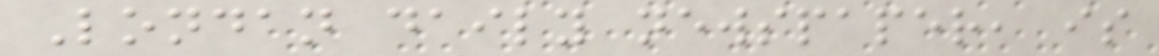Londan daily newspaper, is
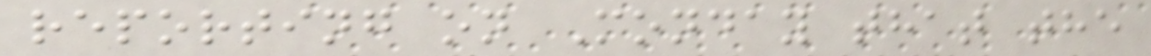reporting on Monday that the
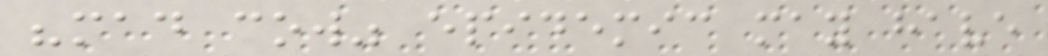"mad cow" epidemic may have
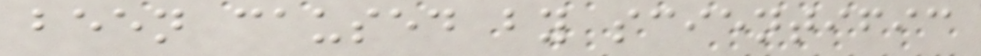been caused by scientific
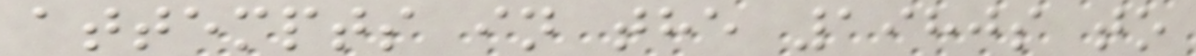attempts in the 1980s to
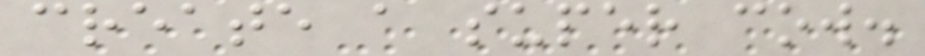create a super cow.
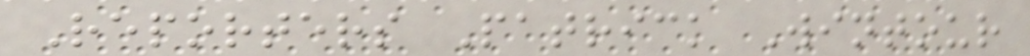Reporters Patrick Wintour
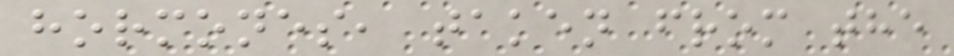hormones, taken from the
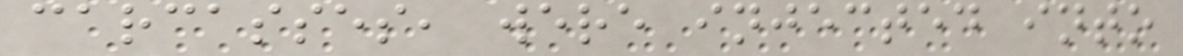carcasses, were injected into
